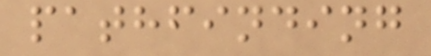pathfinding
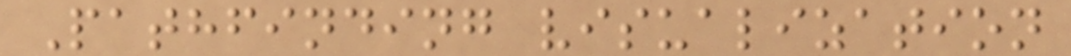Pathfinding visualization
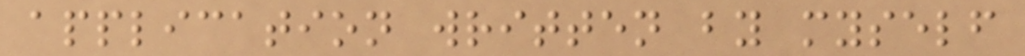application written by myself
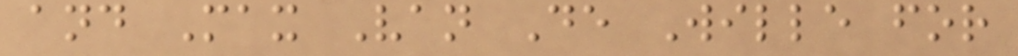and Max Van De Wille for
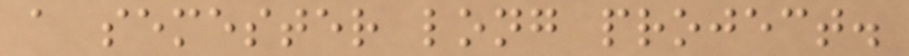a semester long project.
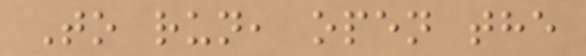To run, open the
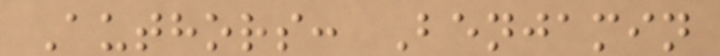Authors: Benjamin
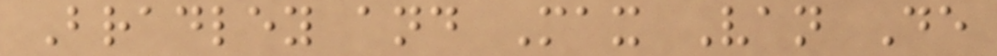Bradley and Max Van De
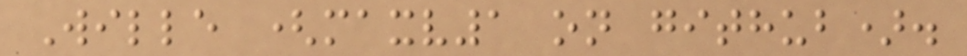Wille (maxv1 on github).
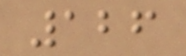126
